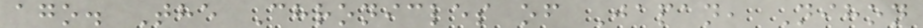ago. The Chronicles of Japan, Nihon
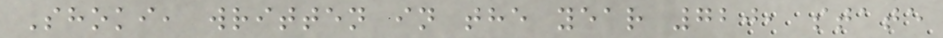Shoki, written in the year 720, state
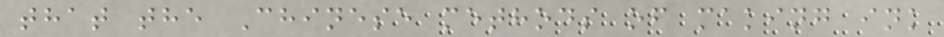that the Chinese methods of making ink
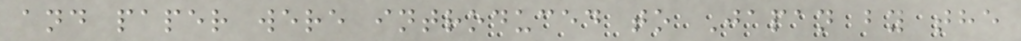and paper were introduced to Japan by the
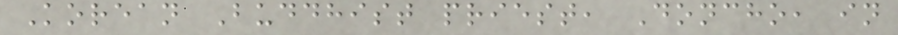Korean Buddhist priest, Doncho, in
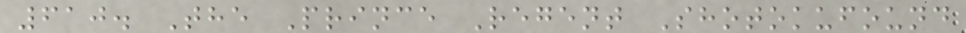610. The Prince Regent Shotokufound
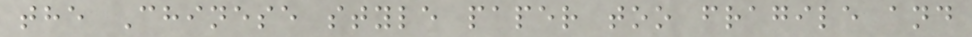the Chinese style paper too fragile and
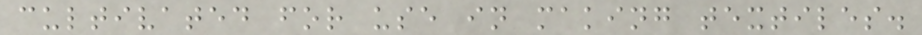cultivated for use in making textiles.
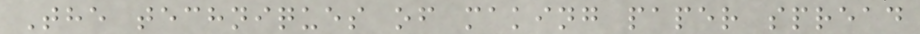The techniques of making paper spread
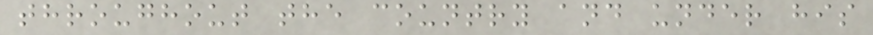throughout the country and under his
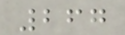267
